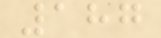187
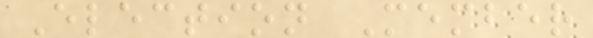Election Member
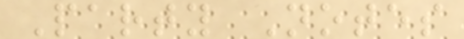Party Notes
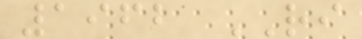1962 RI
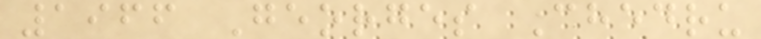1966 Georges Chedru
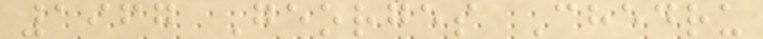1967 Georges Chedru
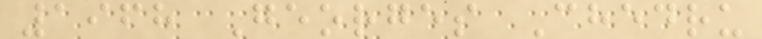1968 Georges Chedru
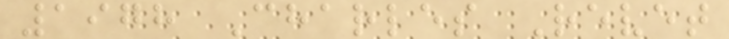1978 Charles Revet
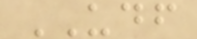UDF
